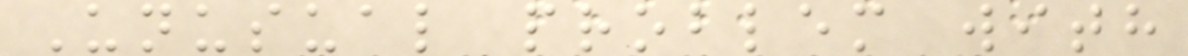Unusual problem with
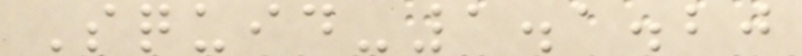Squid-1.1.20
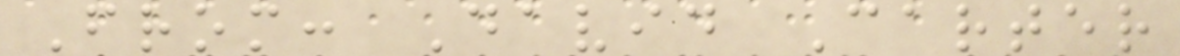From: David Carter
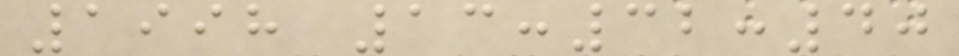1998 13:32:40
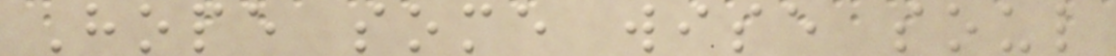Hope some wise soul
